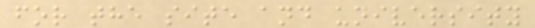for the site and university
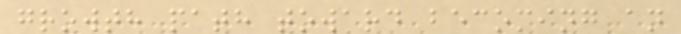growth path toward becoming an
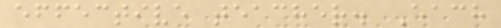effective teacher. Each
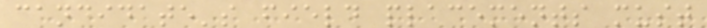candidate's field placements must
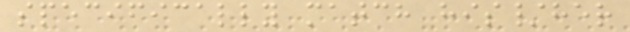specifically match his/her
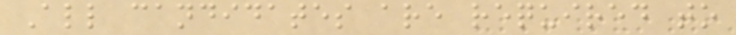All candidates are required to
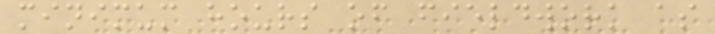minimum hours of fieldwork as
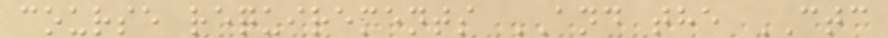course requirements AND the CTC
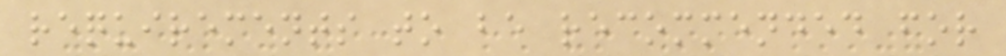requirements to be recommended for
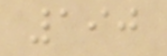190
